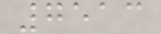7513
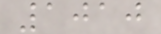1010
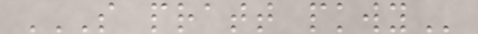S PRATT PKWY
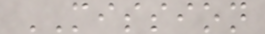MISSION
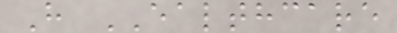H EALTHCARE
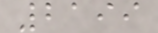2199
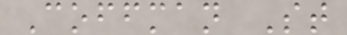Coffman St
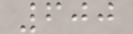600
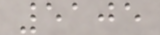5105
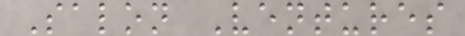Salon Ventures
